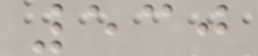530
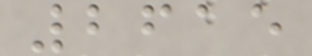2615
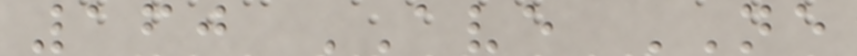160 AVE NE
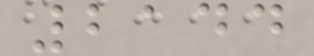2144
